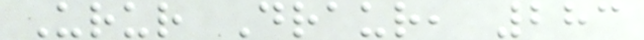Urur Draur, 283
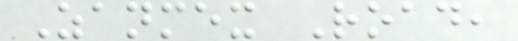Zanmex Road,
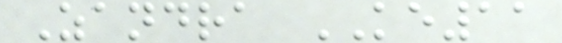Zandra KE11
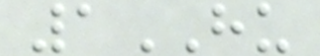1HU
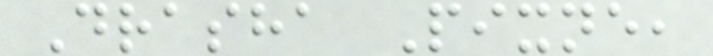Drasha Pixne,
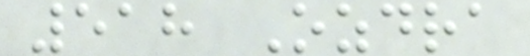518 Ozdra
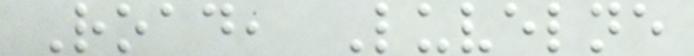Road, Luvelne
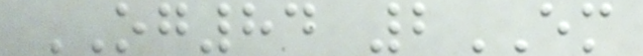OG84 2EM
